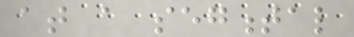at a segmental
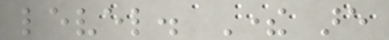level. There are
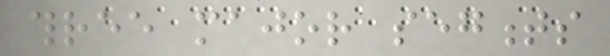three major segments
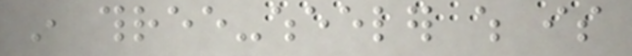in three-wheeler which is
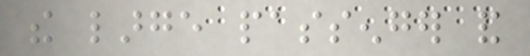the large passenger and
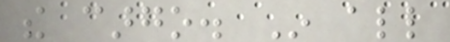the cargo. In all
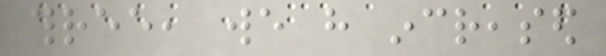three, we have increased
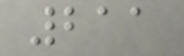211
